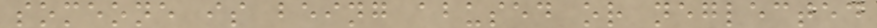someone is being abused or neglected
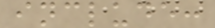include:
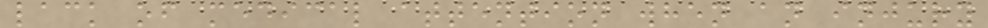lack of medical attention when an injury
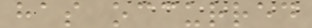has occurred
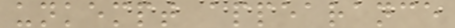unkempt appearance
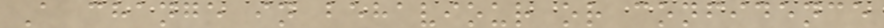A change in behaviour or confidence
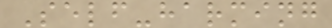Self-harming
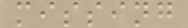missing
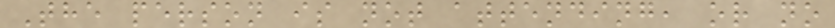The person is not attending, or no
